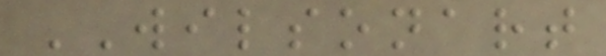WILSONART
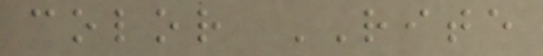color RITE
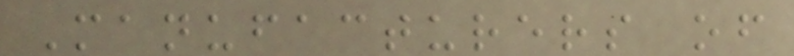Manufacturers of
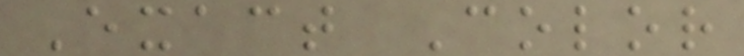Exact Color
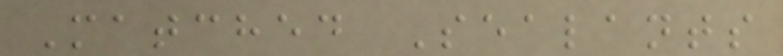Matched Sealants
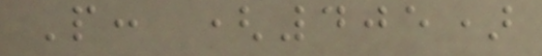P: (405)
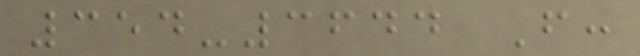354-3644 F:
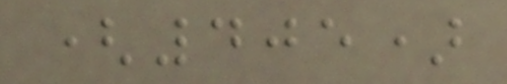(405)
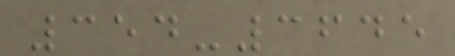354-3645
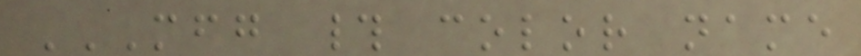MFG # COLOR NAME
